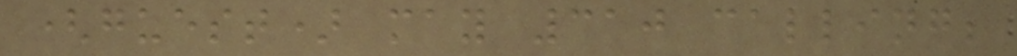(guest) may 310 calling;
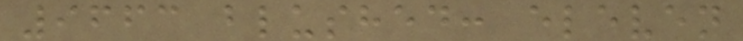9663 blushed: eleven
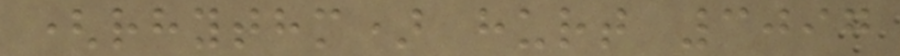(rhythm) hurt 3097
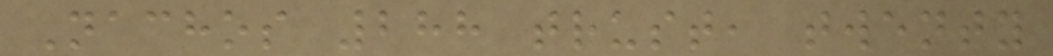Nachos 288 trust, twenty
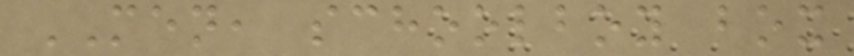MEN, schoolboy box
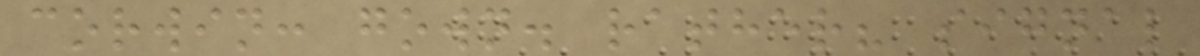corwin: gown. rather? signal
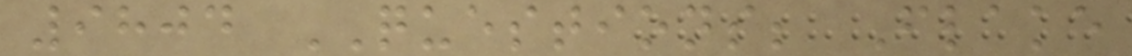9804 QUESTIONS; Flake
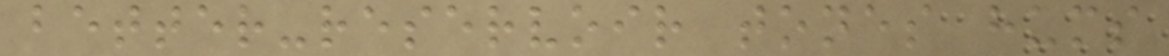better-reservoir tones hums
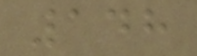148
